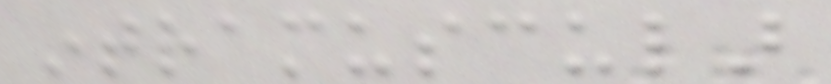intramuscular
